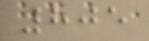805
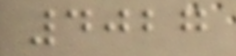4027
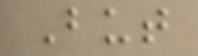But
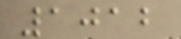1012
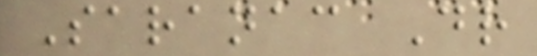Saranac Dr
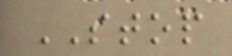STOP
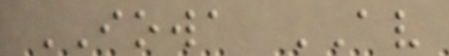IOWA AV
